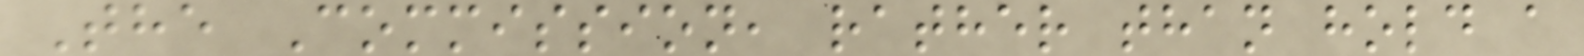The Commission, rather than hold a
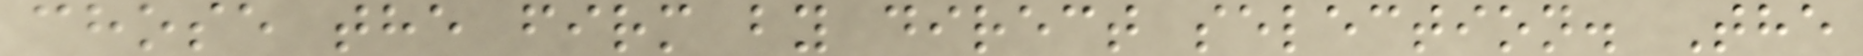chose the firm by direct selection. The
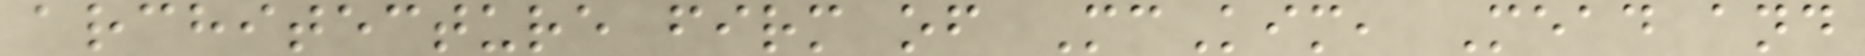architecture firm of McKim, Mead and
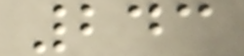243
